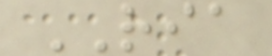RIA
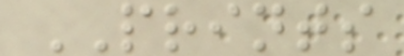PRINTS
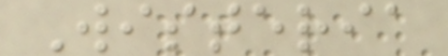Wisteria
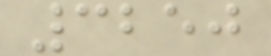3250
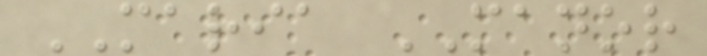MARIA MANOR
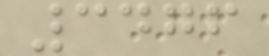3476
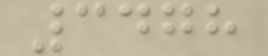3478
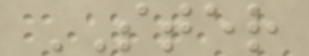STER
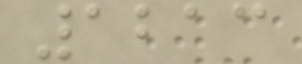1213
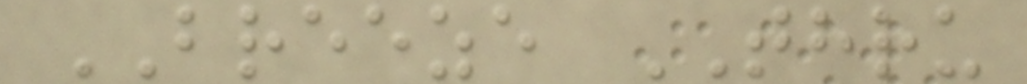BREEZE THRU
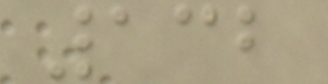132
